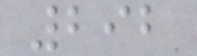292
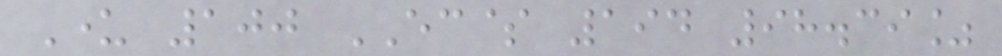Under 100 EC$ 194 98.39%
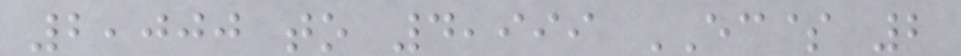2,000 to 4,999 EC$ 2
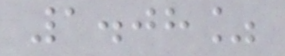1.08%
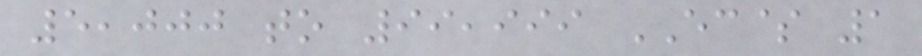5,000 to 99,999 EC$ 1
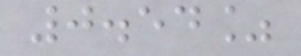0.54%
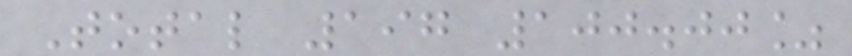Total 197 100.00%
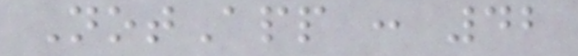NotApp : 42
